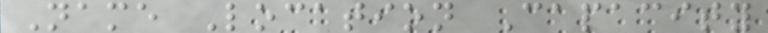Name Location Capacity
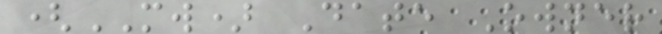(MW) Date Owner
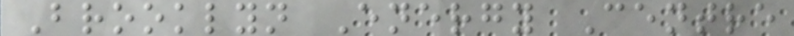Brooklyn Energy Centre
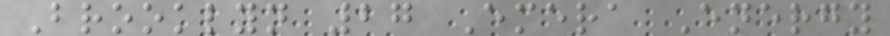Brooklyn 27 Emera Energy
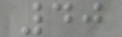40
